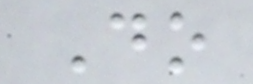Do
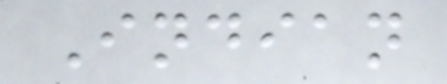Indian
